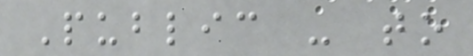Public - to
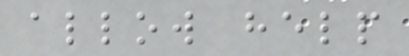allow help
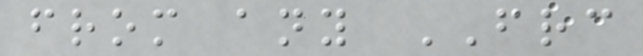from any FRC
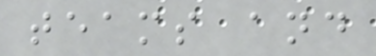teams and
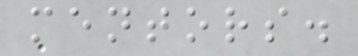mentors.
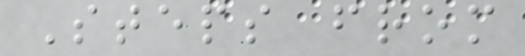Steps from
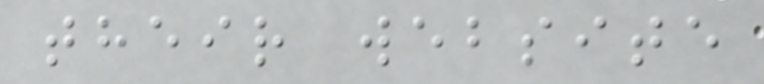their website
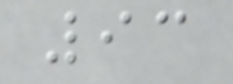93
